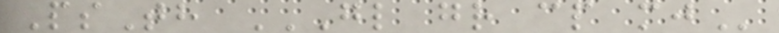PsTh GL GR CP MJ
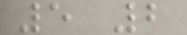5 2
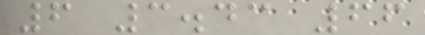6 3.43 66
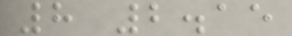8 2.15
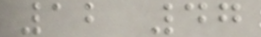12 47
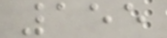155
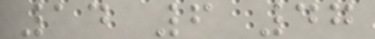14 6 47
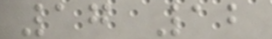17 12
